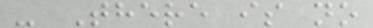- There is no
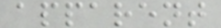apparent
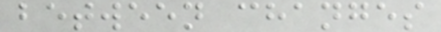between changes
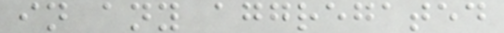in any aggregated
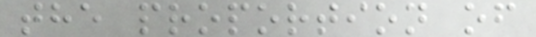the proportion of
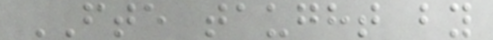FTE taught by
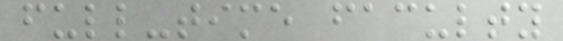full-time faculty
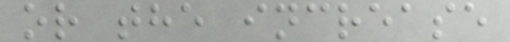or the increase
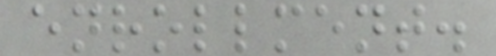enrollment.
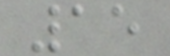15
